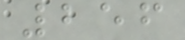256
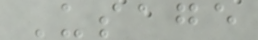Usage
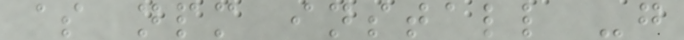$ npm install -g
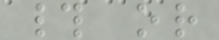# or
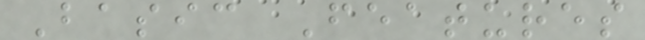Basic Features
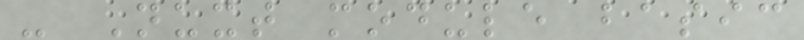- Nuxt module basic
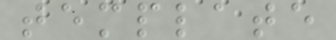template
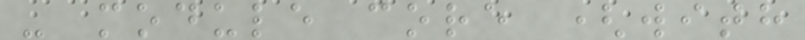- module core (with
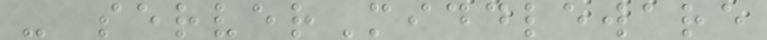- serverMiddleware
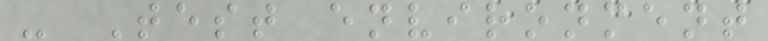- Test environment
